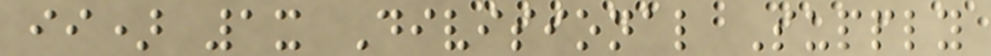ii) 1x Divisional Supply
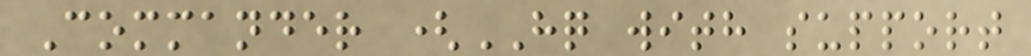Commander (HQ with support
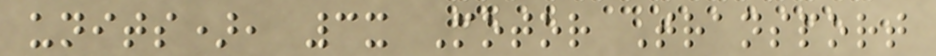units), 3x Motor Transport
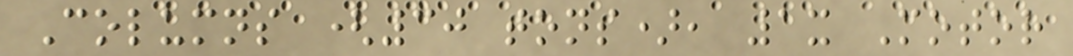Columns (30 tons), 1x Motor
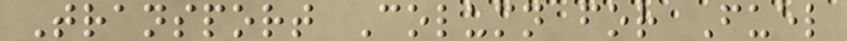Transport Column for Fuel
